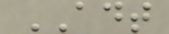ADT
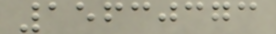15630373
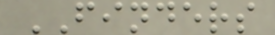FINDERS
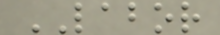LABOR
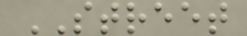STREET
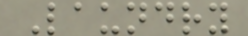Laundry
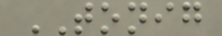TONIG
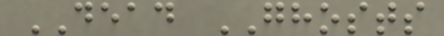DEAD GHOSTS
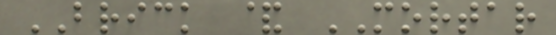BRICK & MORTAR
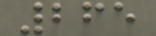265
